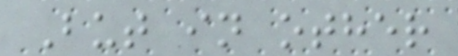But in other
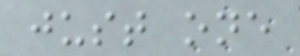just one
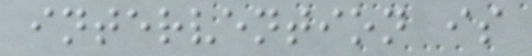intervention is
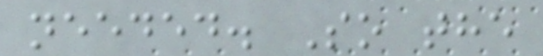needed. So the
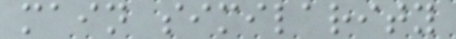main similarity
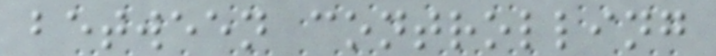between controlling
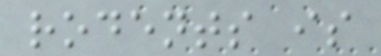rodents is
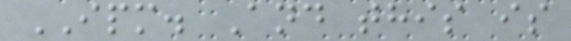IPM. And this is
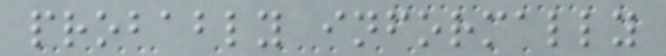probably informally
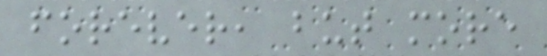forever, but more
